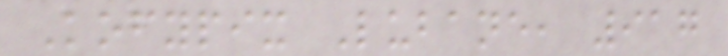Kofypix Lubane, 917
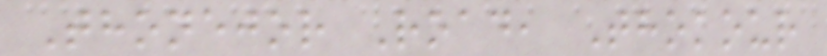Thonejor Road, Thokour
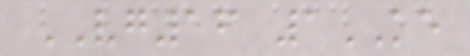VG16 1KE
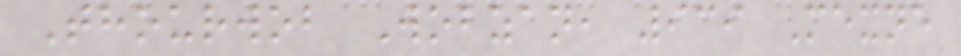Thourwob Wobzan, 939 Mexne
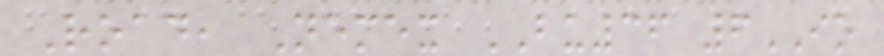Road, Nemex BU36 6IO
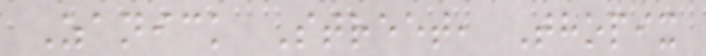Zanick Street, Thopix
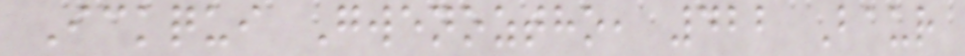Ickqui Gwenoztho, 422 Baur
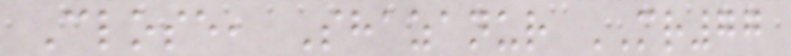Close, Shazanur MR77
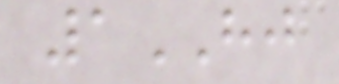1HJ
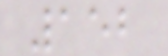152
